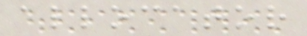allocator
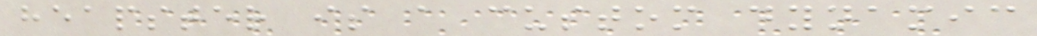heapster is a custom dynamic
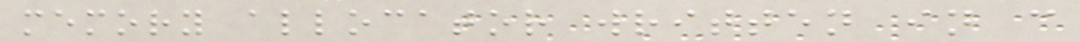memory allocator written in c
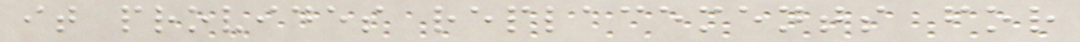it provides replacements for
